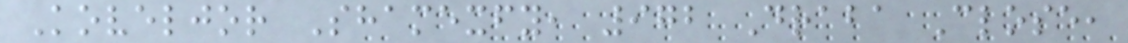Koveljor Shamexfy, 972 Draba Close,
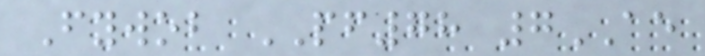Fywob PF78 7AE
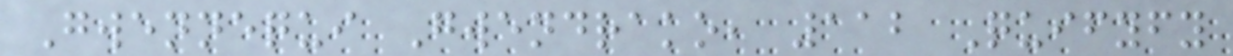Gwennequi Gwendrako, 112 Quifyfy
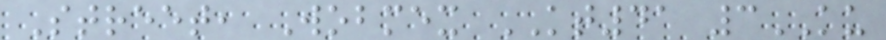Street, Wobmex KT41 3KU
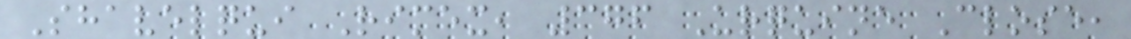Shavelqui Rimex, 376 Urquine Close,
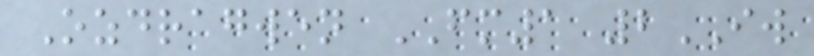Ozdragwen FM1 2IW
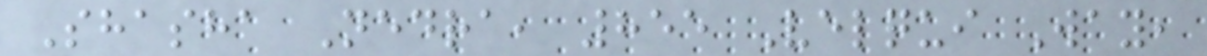Shasha Nedra, 855 Velqui Way,
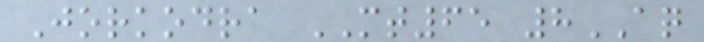Jorkodra MT65 8AQ
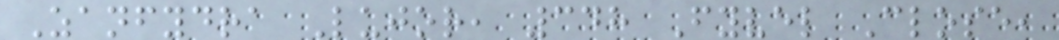Zanfydra Lujor, 348 Fyvel Close,
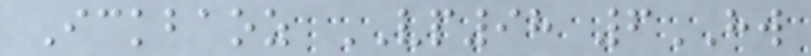Ickbaoz VP98 6HW
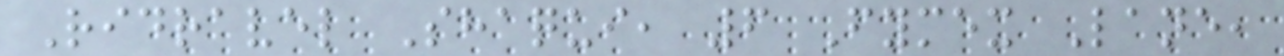Ridravel Shaqui, 6 Fymex Lane,
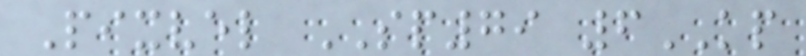Pixvel SP79 6KP
